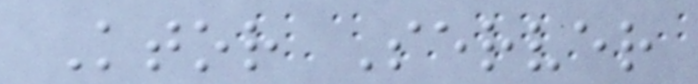Ktor Server
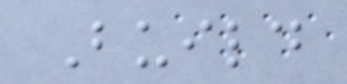Build
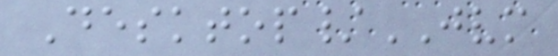Desktop/JVM
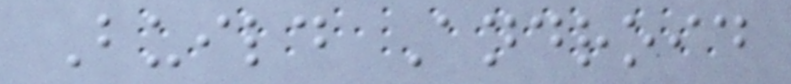Build Android
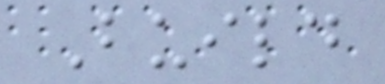Build
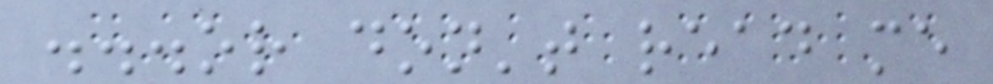...or don't read me
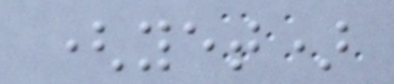(yet)
